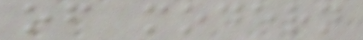of modern
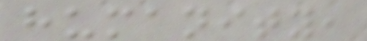humanity,
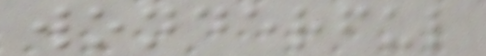wonderful
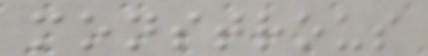monstrous
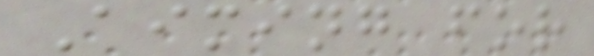Aiming for
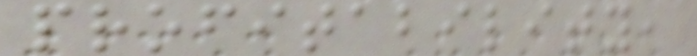profitability,
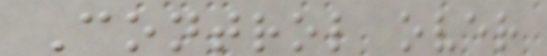Control over
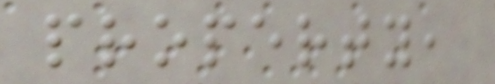property,
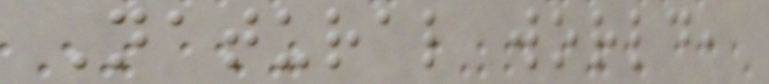Natural world,
